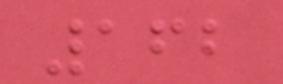162
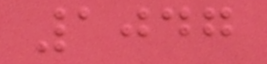1047
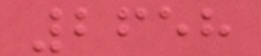2658
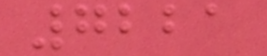7221
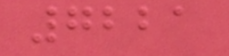7221
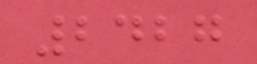2427
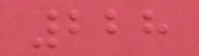228
